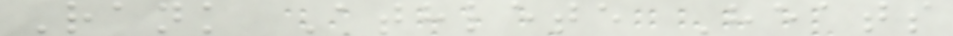Rank Athlete Heats
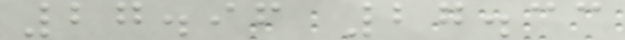27.96 27.33
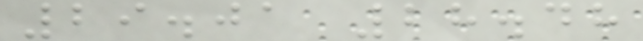29.01 28.48
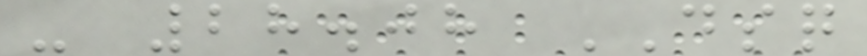- 28.08 DSQ
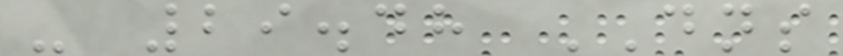- 29.48 DNS
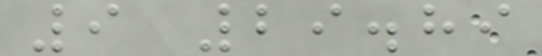9 29.89
